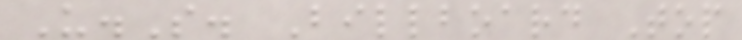U.S. Billboard Top
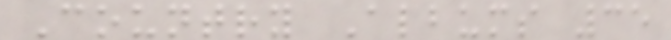Country Albums 35
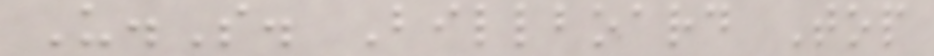U.S. Billboard Top
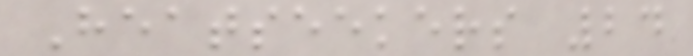Heatseekers 24
